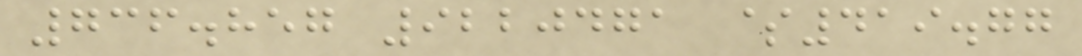736.857 9220471 $419.77
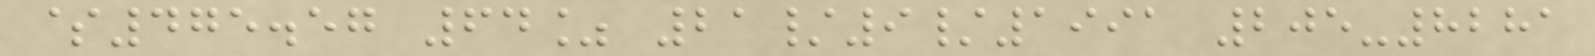$475.57 64% 21/9/1991 205-8281
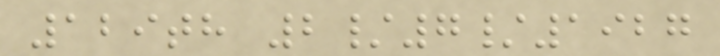129th 2/7/1927
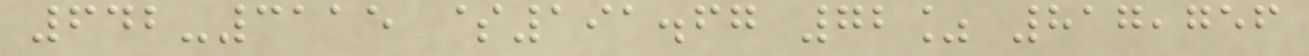642-3115 $191.67 72% 817,756
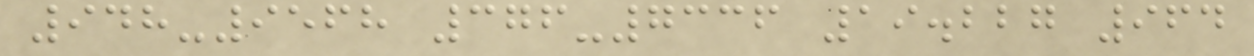948-9568 376-7336 19.227 964
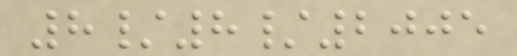8/8/2005
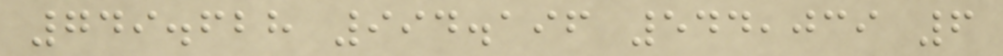749.628 994.196 544,039 6
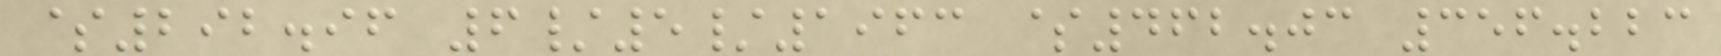$292.96 6/5/1963 $462.03 356.223
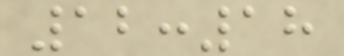12:18
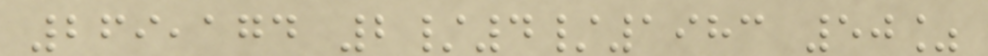269,174 2/4/1983 50%
